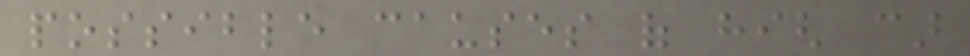possible causes of high car
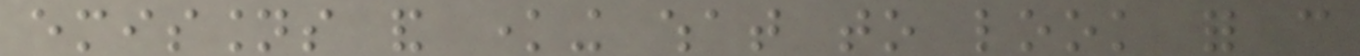emissions and knowing what to look for can
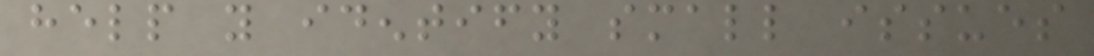help you identify small issues
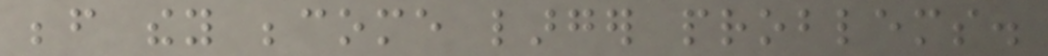before they become larger problems.
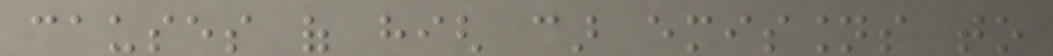causes of high car emissions to
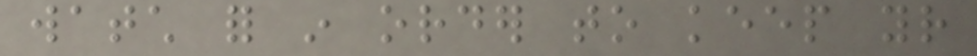watch for in order to keep your
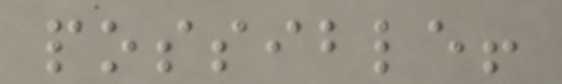possible!
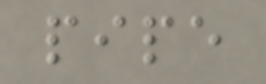pipe
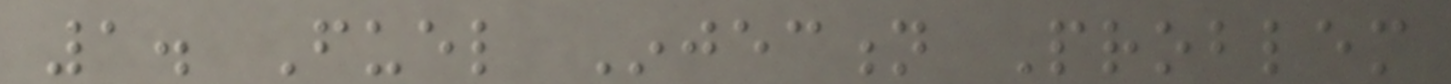1. Fuel Injection Problem
